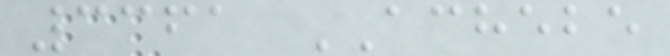3361 ACHEBE
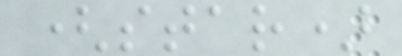(star)
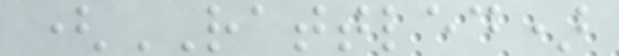(RATTLED)
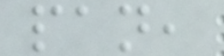pan,
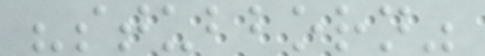"stubborn"
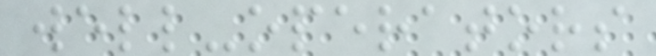well-operators
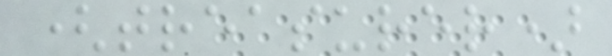(treasurer)
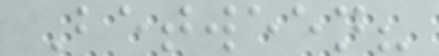Between?
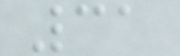31
